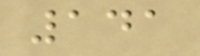141
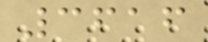3616
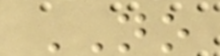NO
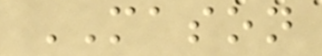MASON
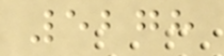5278
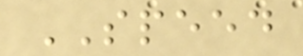SPEED
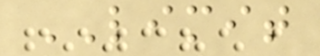LIMIT
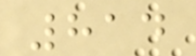814
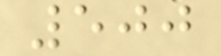500
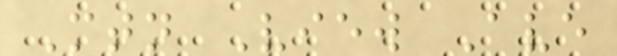Mtn View Ave
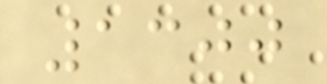1300
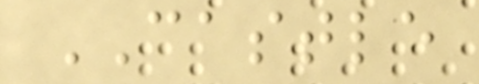CASTLE
